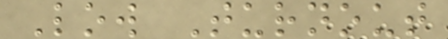Low Turnout
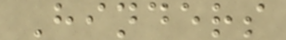Hinders
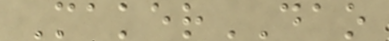MakerDAO
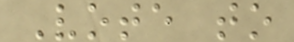Vote to
